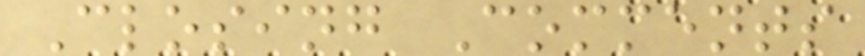Closing Comments
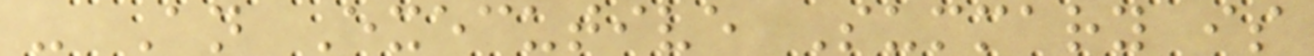- An Executive Summary is
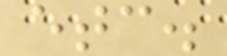etc.
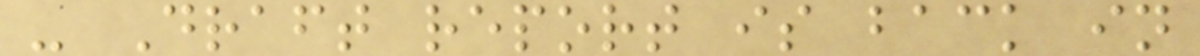- Draft report is back in
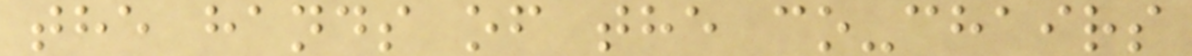the hands of the co-chairs
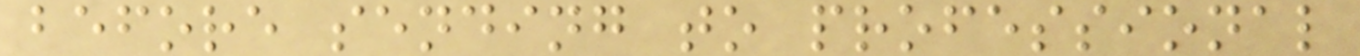before sending to professional
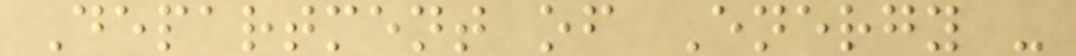Department of Energy -
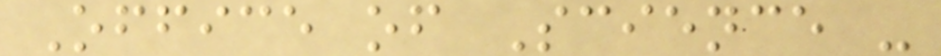Office of Science -
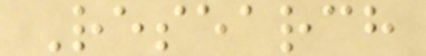Research
